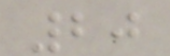20
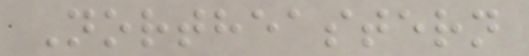Northeastern
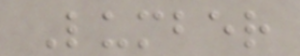Lumber
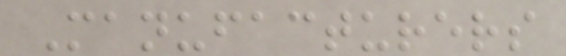Manufacturers
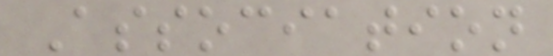Association
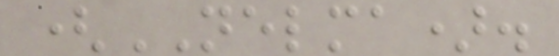(NELMA).
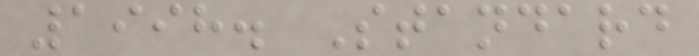1998. Standard
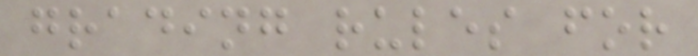grading rules for
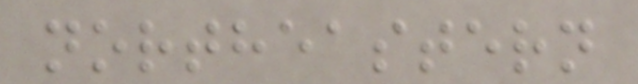northeastern
